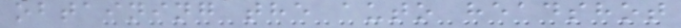obtaining the auto headshot
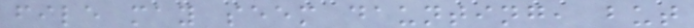file may seem daunting, but
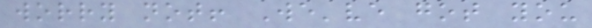worry not! We've got you
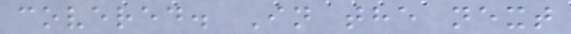covered. In the next
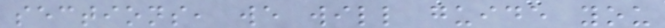sections, we will guide you
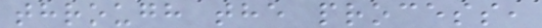through the process,
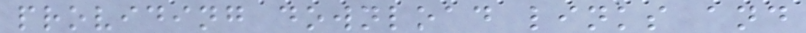providing download links and
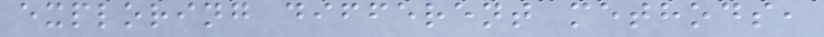exploring different methods,
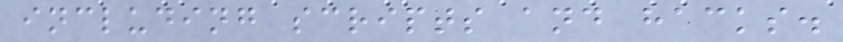including scripts and hacks.
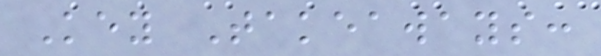Key Takeaways:
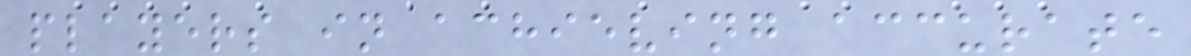players in achieving accurate
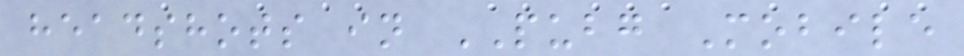headshots in PUBG Mobile
